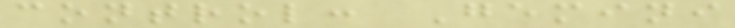control: Gemini
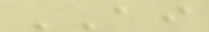AI
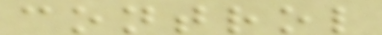control
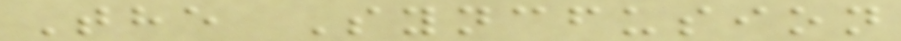The Syncfusion
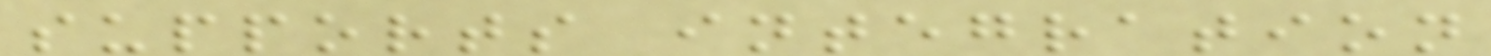supports integration
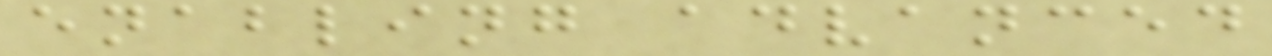enabling advanced
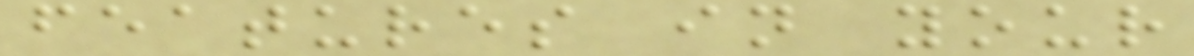features in your
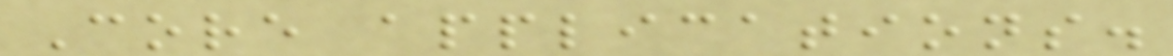Core applications.
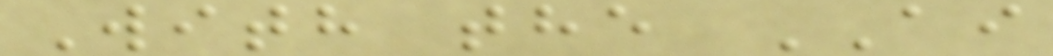With the AI
